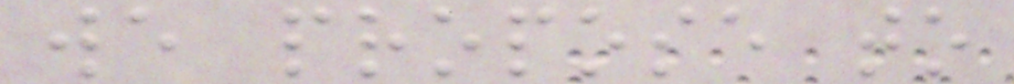we propose to
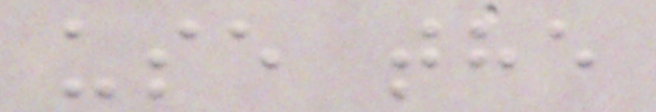use the
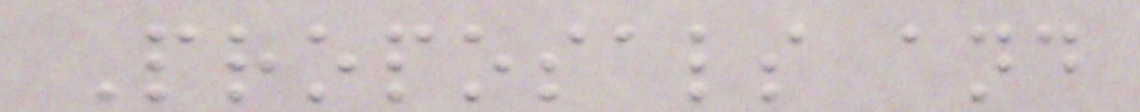Proposals and
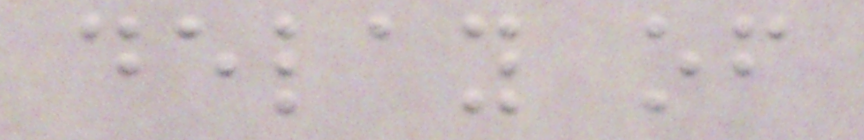delay of
